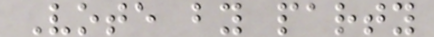Vote by party
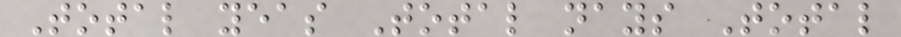Total yeas Total nays Total
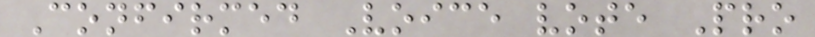Confirmed Voice vote Pro
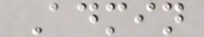Admin
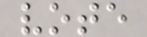vote
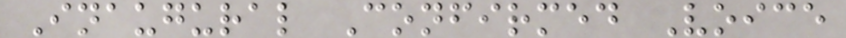Inaugural Confirmed Voice
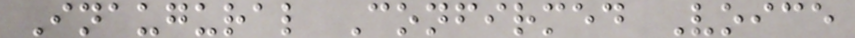Inaugural Confirmed Voice
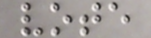vote
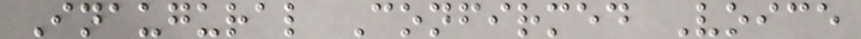Inaugural Confirmed Voice
